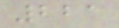221
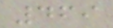469
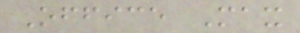Office Max
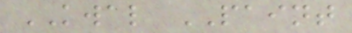KWAL PAINT
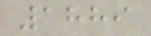1889
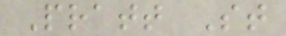Pratt St
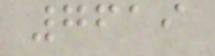7619
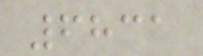6831
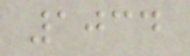1034
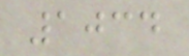1034
